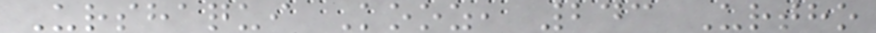Urshaqui Kooz, 243 Urtho
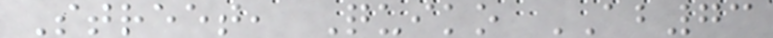Street, Quiko AB73
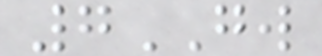7GW
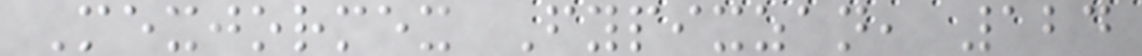Mexjormex Fypixzan, 124
